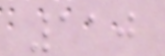110
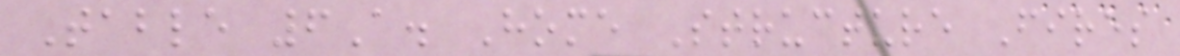Table 6A. Home Structure Fires
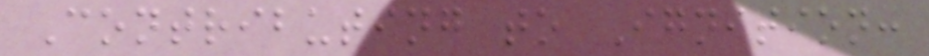Contributing to Ignition:
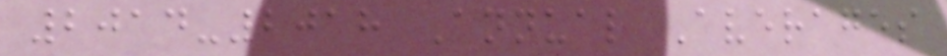2014-2018 Annual Averages
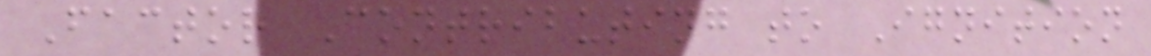Factor Contributing to Ignition
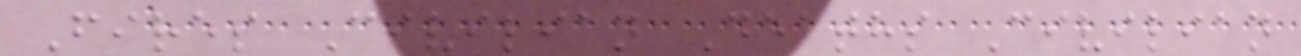Fires Civilian Deaths Civilian
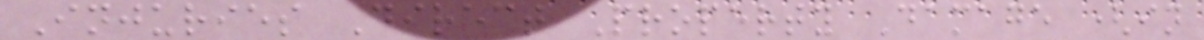Injuries Direct Property Damage (in
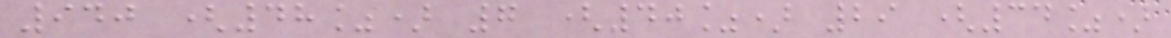940 (48%) 7 (40%) 29 (34%)
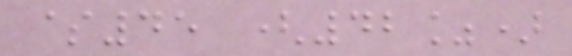$45 (42%)
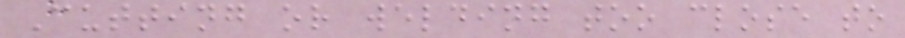Cutting or welding too close to
